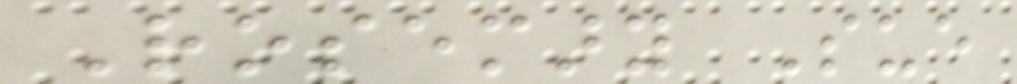Rosemary Sue
